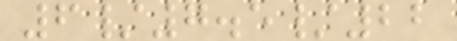6/7.5/22
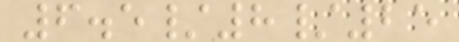6.5/8/25
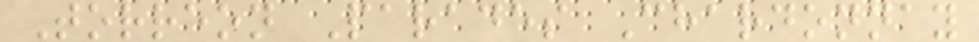Torreon Parades Chardonnay
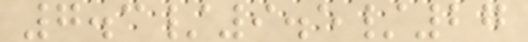7.3/9.5/27
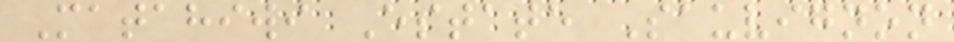Matahiwi Estate Sauvignon
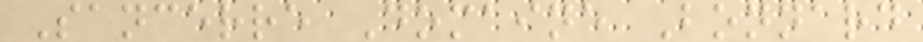Sancerre Domaine Bonnard
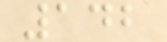142
